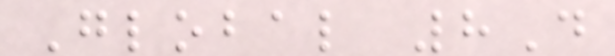Global 8D
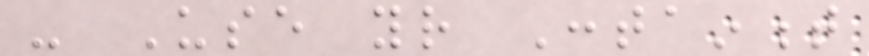- Use your Containment
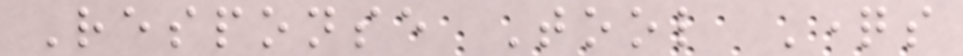Response Tool Questions
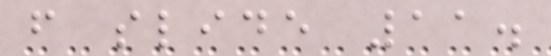from slide 11.
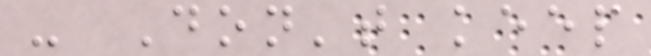- Don't keep
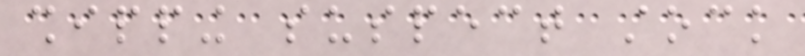shipping suspect stock
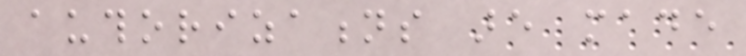authorizations are made
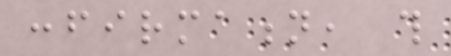confirmation, this
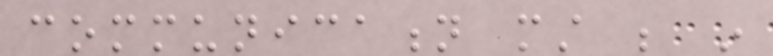communication must be in
